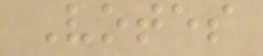Votes
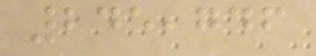245,746
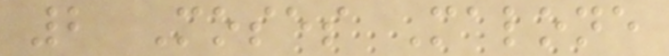2 Moses Malone
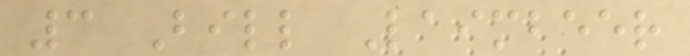3 Bill Laimbeer
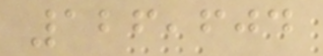126,604
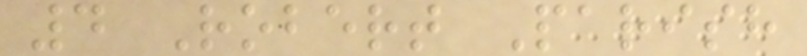4 Robert Parish
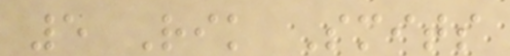5 Rik Smits
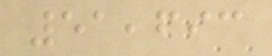51,693
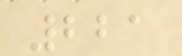221
